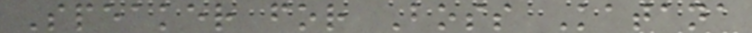Speaker for Boss Katana
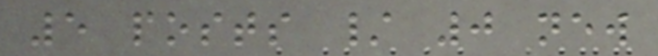5 posts / 0 new
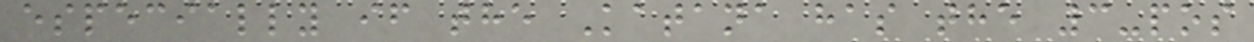especially if the Katana has the 3-pos
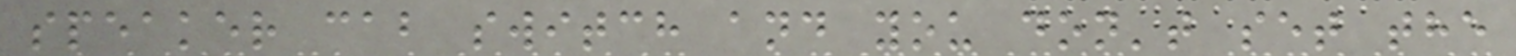speaker cab switch and you don't set the
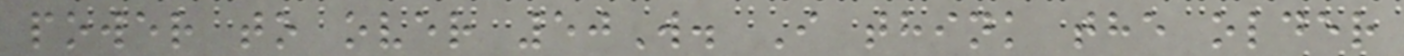power to over 50W. I think the older
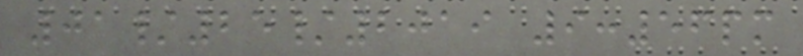01/25/2019 9:56pm
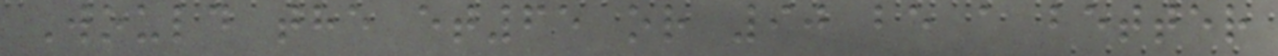Would the et65 or 90 be a better
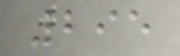295
